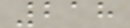218
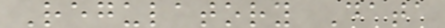Regulatory Data
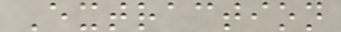Extraction
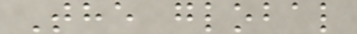The global
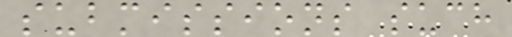submissions such
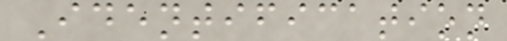Identification
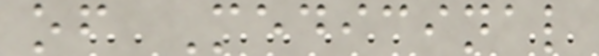of Medicinal
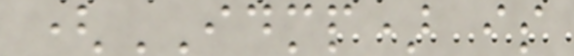(IDMP) is
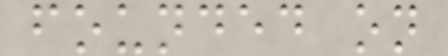founded on
